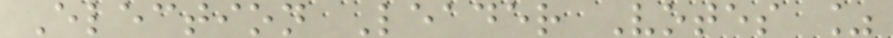Election Leader Votes %
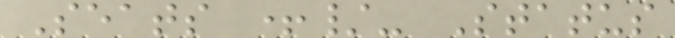Seats +/- Status
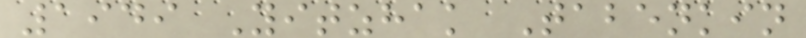1949 Yitzhak Tabenkin
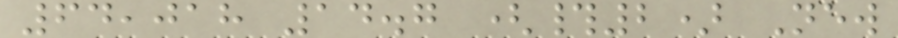64,018 14.7 (#2) New
